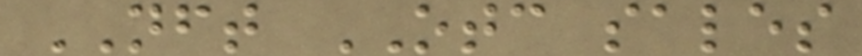NFT OTC sales
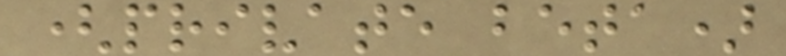(private beta)
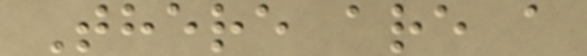There are a
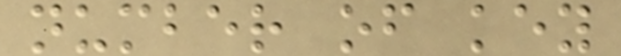number of key
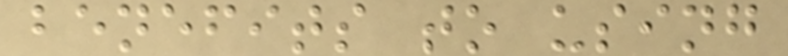benefits to using
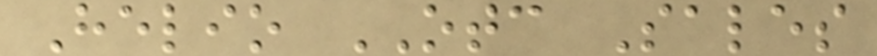Helio OTC Sales
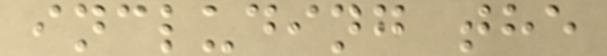including the
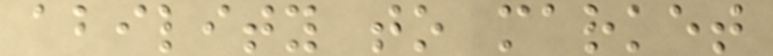ability to market
